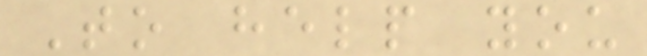To help you
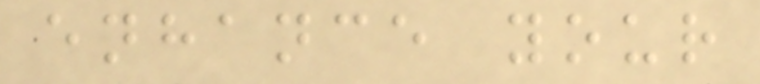enhance your
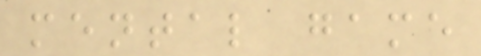mental game
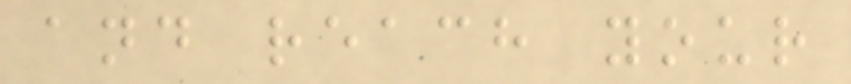and reach your
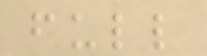full
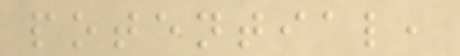potential,
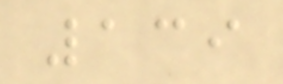139
